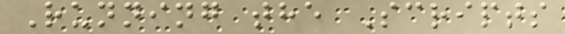Running the Scripts
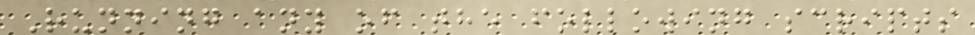Running any of the following scripts
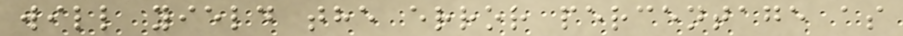will yield the error percentage as
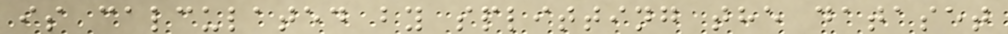is calculated by splitting the dataset
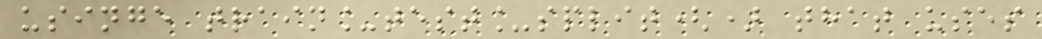usinge train_test_split() that uses
